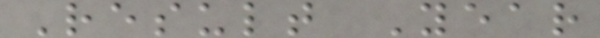Result Year
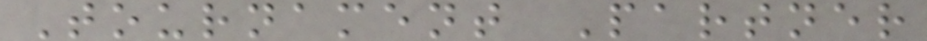Tournament Partner
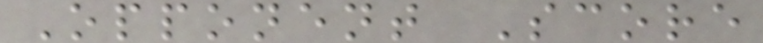Opponent Score
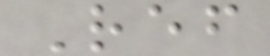Ref
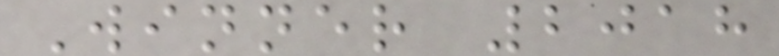Winner 2018
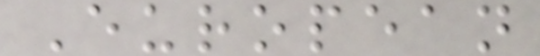European
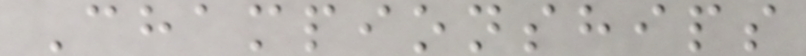Championships
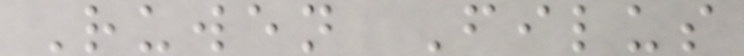Ruwen Filus
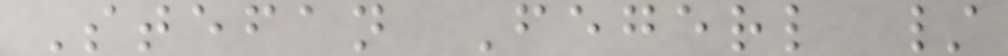Stefan Fegerl /
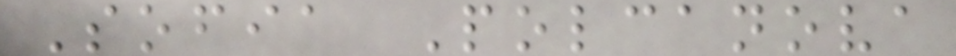Sofia Polcanova
